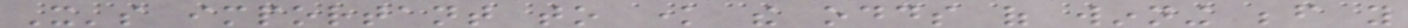It's important to know the odds of winning before you
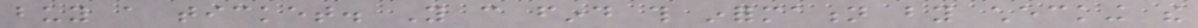buy a ticket. You can find this information by checking the
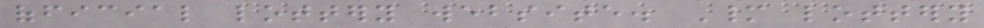official lottery website. Many lottery
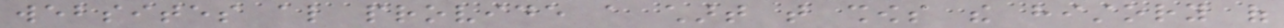websites also provide a chart that shows the history of
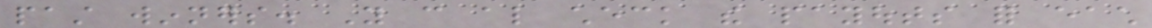past winners. You can also check the payouts for each
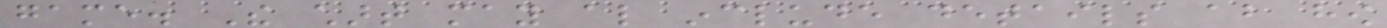game. The chart may also include details about how
